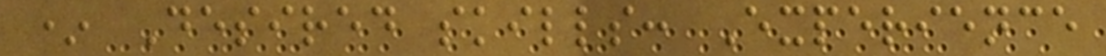* Desired skills: Experience
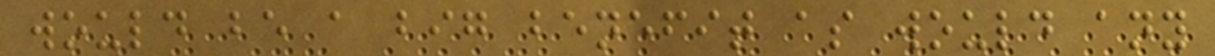would be a big benefit as would any
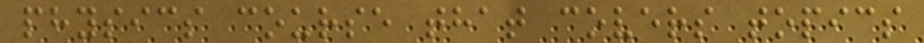physics course that covers topics
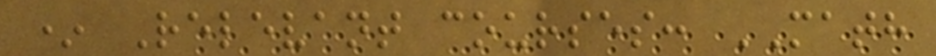* Relevant courses: MATH
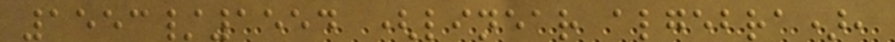1553/1554 (linear algebra),
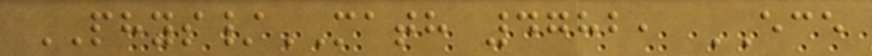PHYS/MATH 4782, ECE
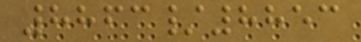8863/8853
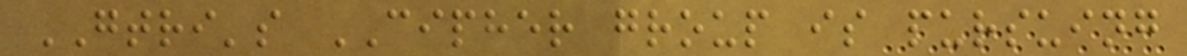GTRI's CIPHER group is pursuing
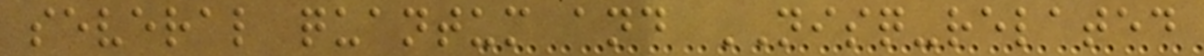several quantum and NISQ-related
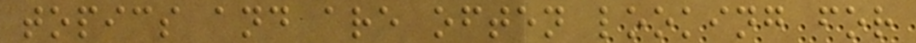topics and are often looking for
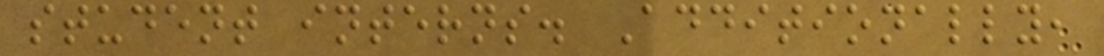student interns. Additionally,
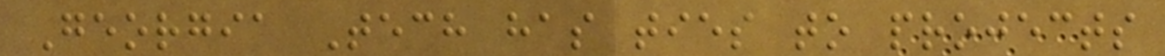Georgia Tech has ties to projects
